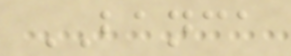BANCA
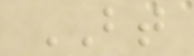BT
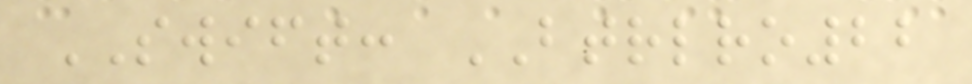SWIFT: BTRLRO22
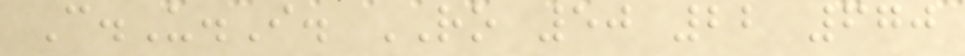C.U.I. RO 50 22 670
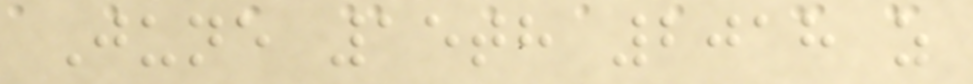June 15th 2018 as
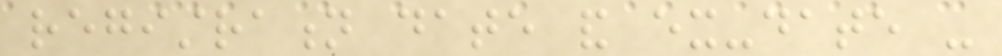registration date and ex-date -
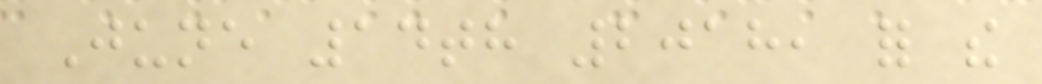June 14th 2018, for the
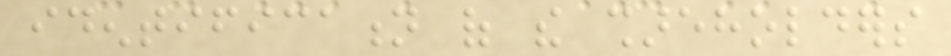identification of the shareholders
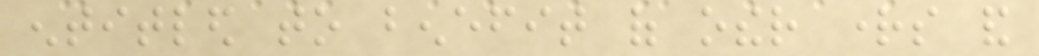entitled to benefit of other rights and
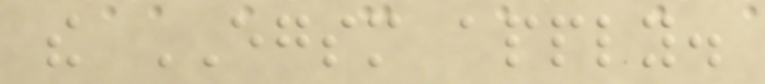the EGSM apply.
